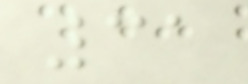31
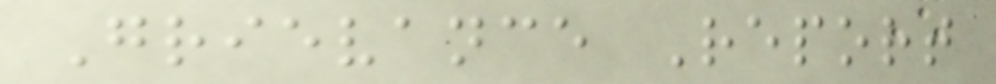Grievance Report
